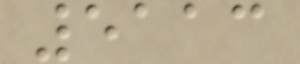5113
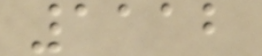1112
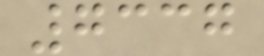7337
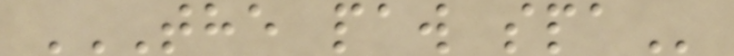THE PAW SPA
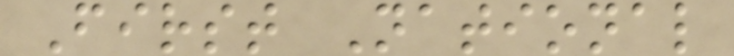First National
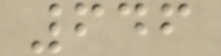646
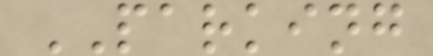PARKING
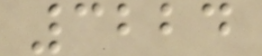3224
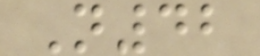N42
